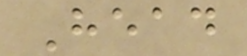Head
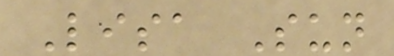Lisa Sun
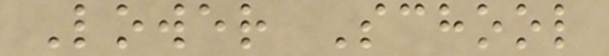Lower School
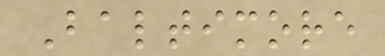Baltimore
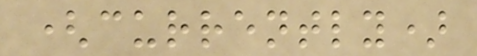(currently)
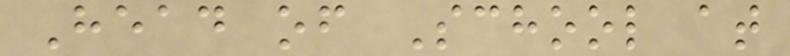Head of School at
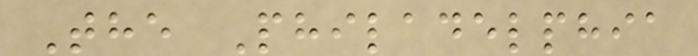The Philadelphia
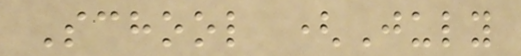School (July
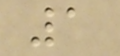1
